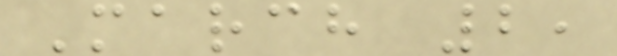March 2,
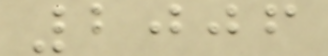2006
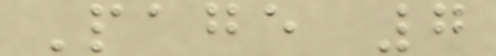Page 7
